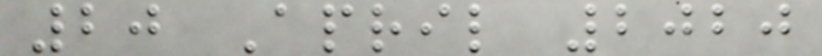20 April 2020
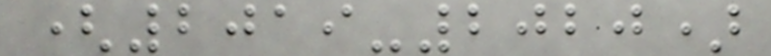(2019-2020)
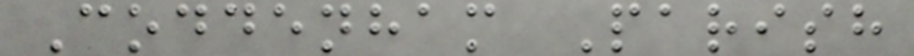Coddenham Parish
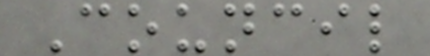Council
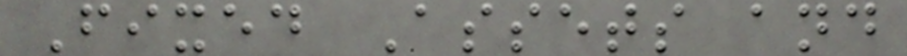Fixed Assets and
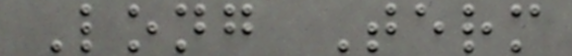Long Term
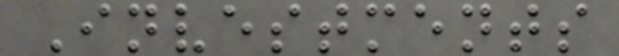Investments
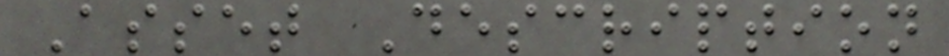Asset Description
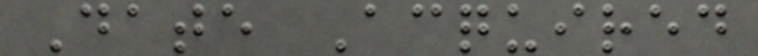Date Acquired
